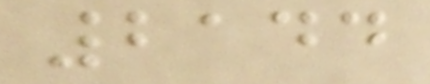2144
